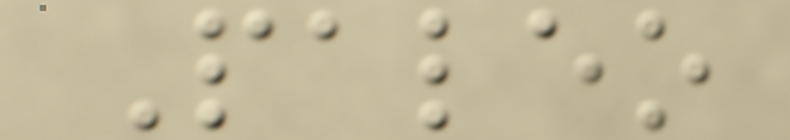Paleo
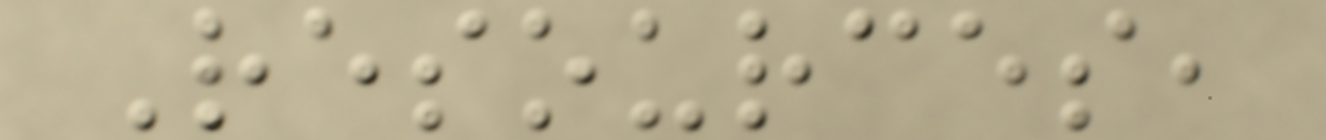Resources,
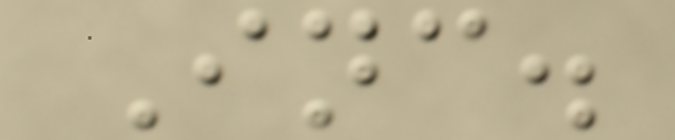Inc.
